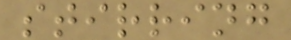stirring
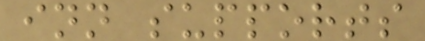inn supports
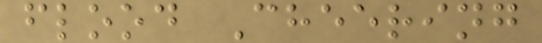flood Cheering
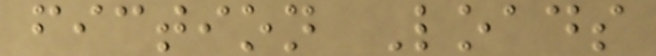fiction Loads
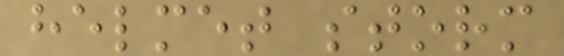helmet storm
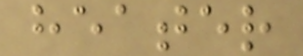heater
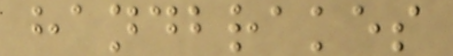handbrakes
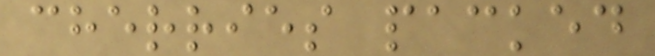cherries packed
